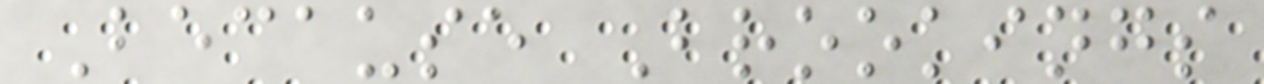Because Brookings
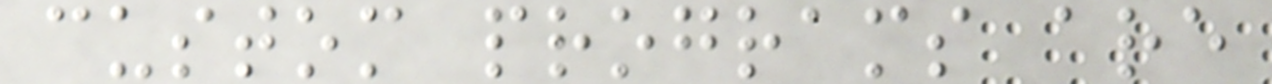custom programs are
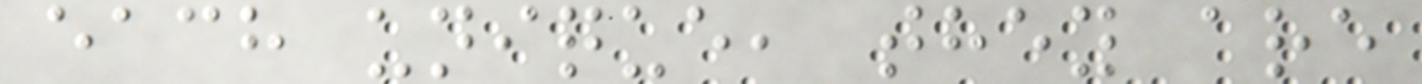each unique, they are
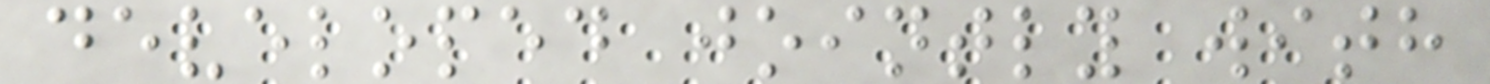developed jointly with
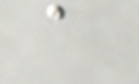a
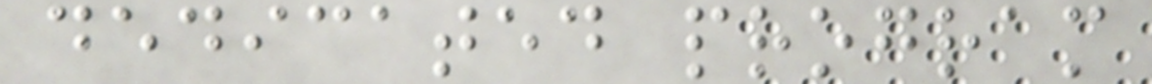dedicated program
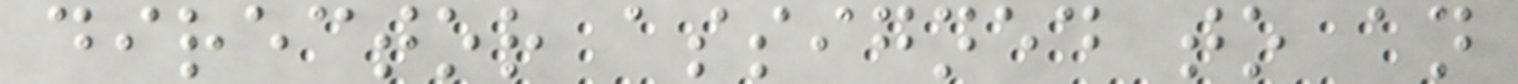director assigned to an
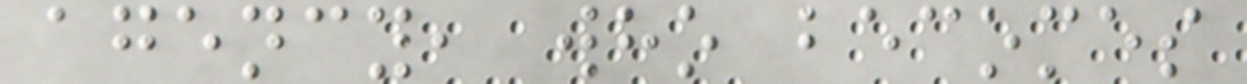agency, who becomes
